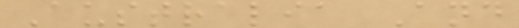Australia And
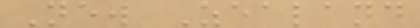New Zealand
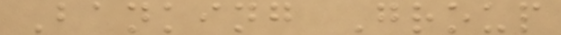Banking Group
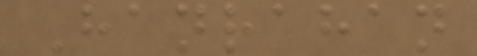Hanrahan
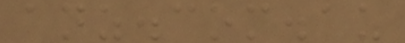anz.com.au
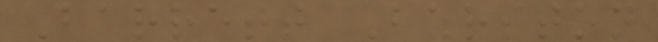Barrett Burston
